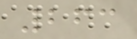263
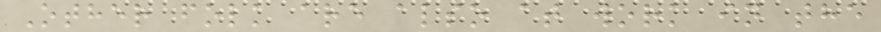Other folk are also at work in the
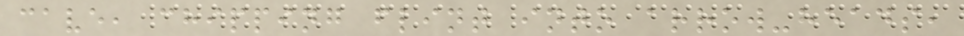cave, chipping flint into arrow-heads,
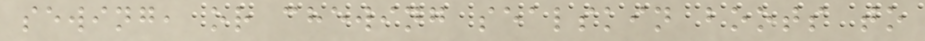sewing, or chewing sealskin boots to
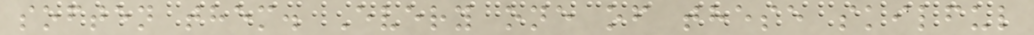soften them. Every one of these skilful
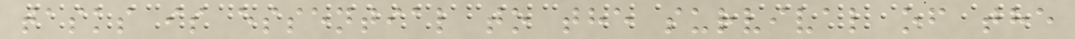tasks is essential to the survival of the
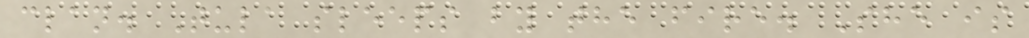clan. Tula sleeps by the fire. She is
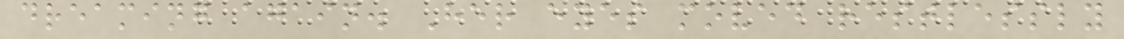dreaming again. Her eyes moved restlessly
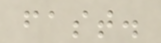fast.
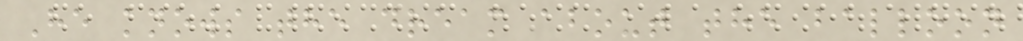He knows the dream about the balloon
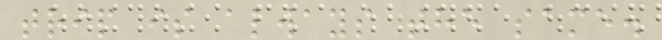trip is always the same.
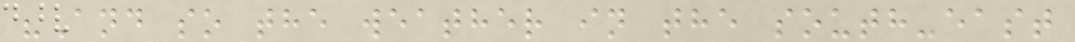"And so the weather in the south-east
